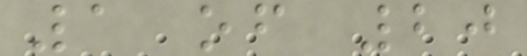1 of 20
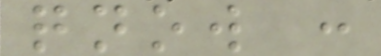qnow :
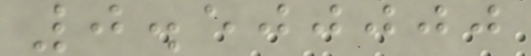0.500000
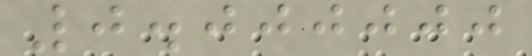0.000000
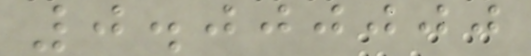0.000000
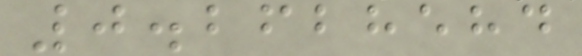0.2628584
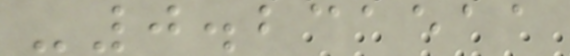-0.231511
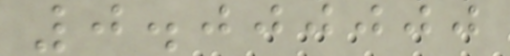0.000000
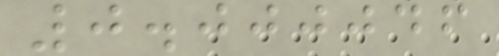0.000046
